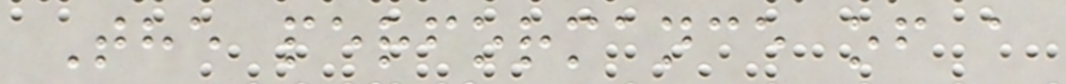The performance of a
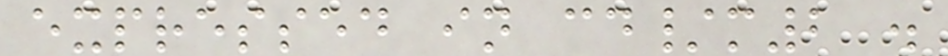expressed in cd/m2 .
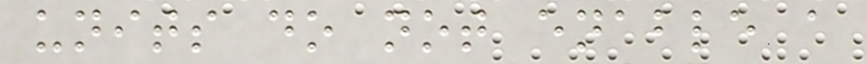units do not enable a
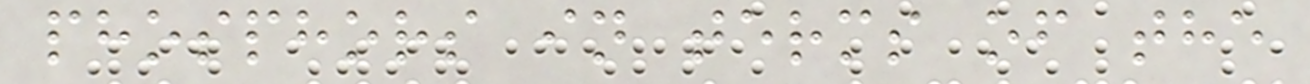phosphors in terms of the
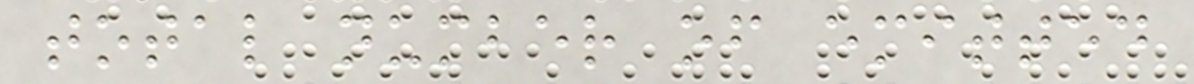total number of emitted
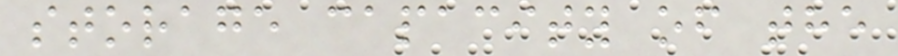storage capacity of the
